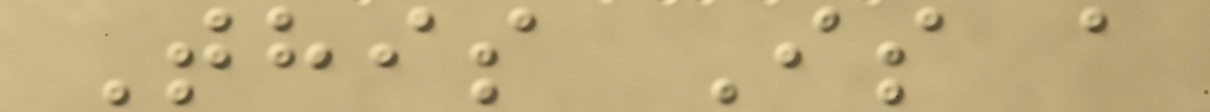This Is a
